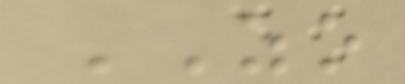ZO
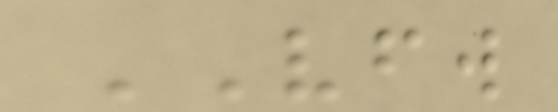VFW
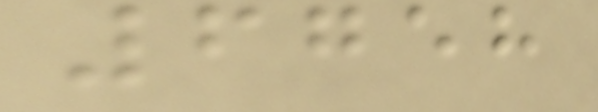6758
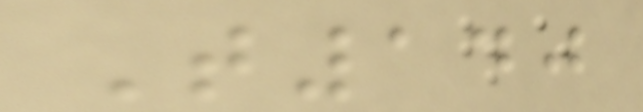T140
